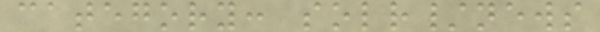category: solr/news
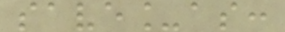save_as:
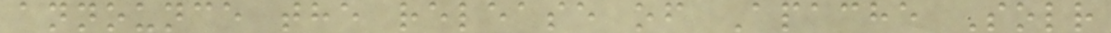announce the release of Apache Solr
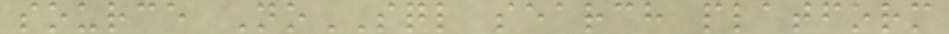source NoSQL search platform
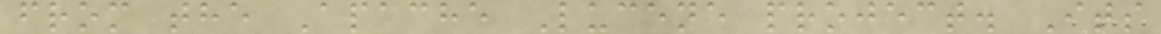from the Apache Lucene project. Its
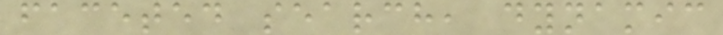faceted search, dynamic
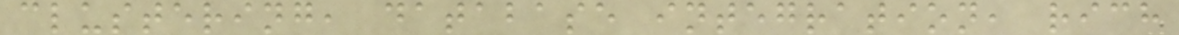clustering, database integration, rich
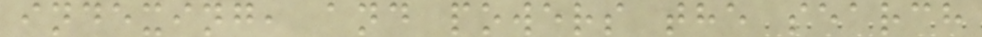indexing, and powers the search
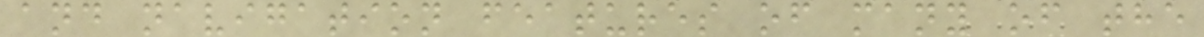and navigation features of many of the
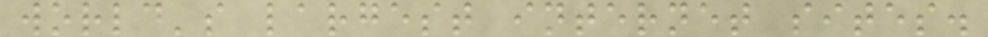world's largest internet sites.
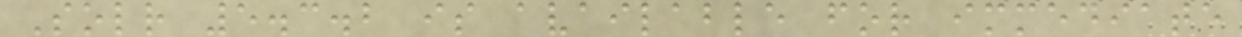Solr 5.3.2 is available for immediate
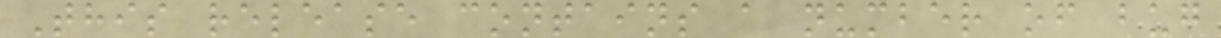This release contains a number of bug
